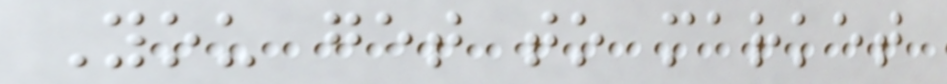You get to market
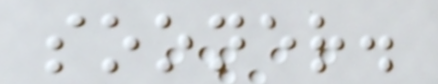sooner.
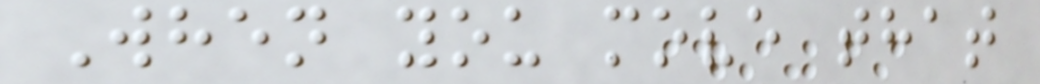When you move that
